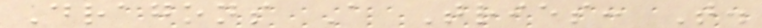Dragons A Tries: T.
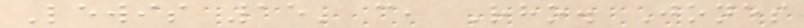Lewis 15' c, Rho. Jones
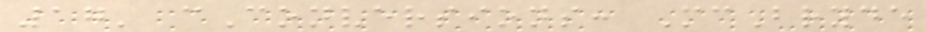17' cConversions: McBryde
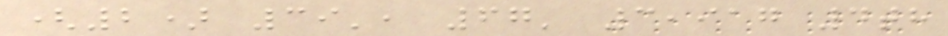(2) 39', 67' 3,917 4th
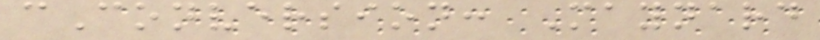cConversion: Maynard
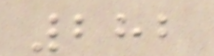282
